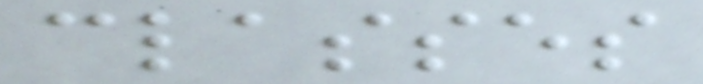classes
